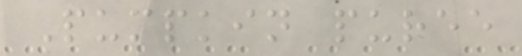Pumpkin puree
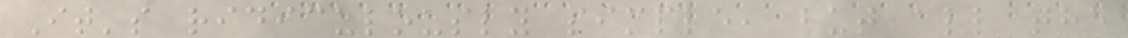It's ridiculously simple, but all the
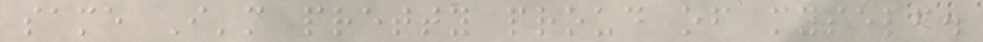same I'm pretty proud of myself.
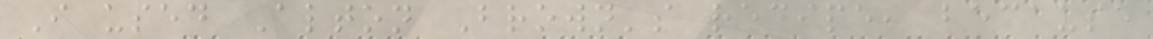I used Alton Brown's recipe, because
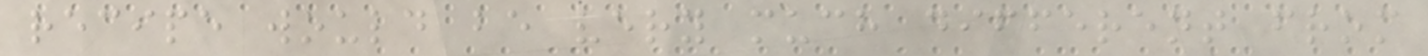recipe would be very much different from
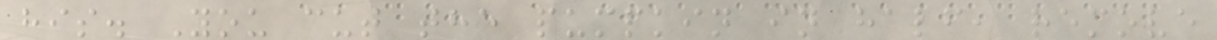his. You cut the pumpkin in half, remove
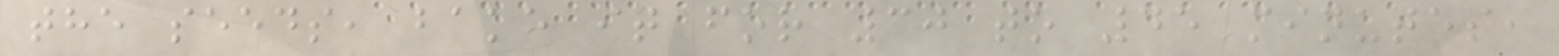the seeds, bake it for 30 to 45 minutes,
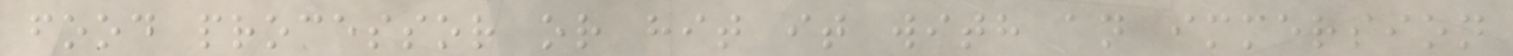food processor or hit it with an immersion
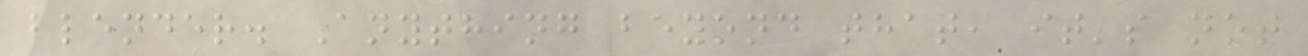blender. Anything beyond that, it's not
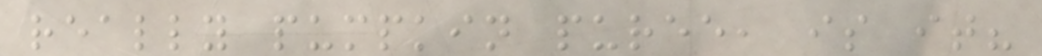really pumpkin puree, is it?
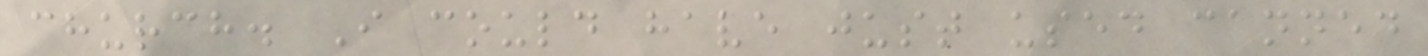church. I could have just used canned
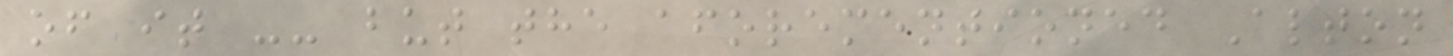of it -- but the aforementioned Alton
